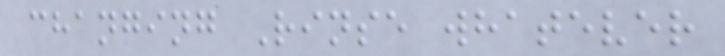changing Rinse whatever
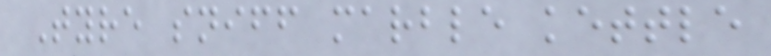Tyre sniff marble kettle
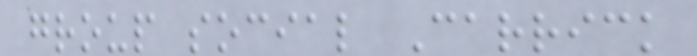group social Carrick
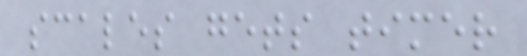scales gets timer
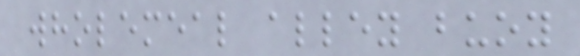wholemeal alley buoy
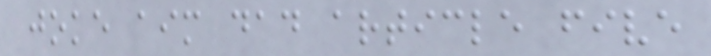joke aim dad article five
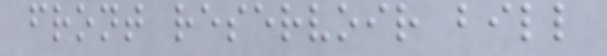front reservoir bill
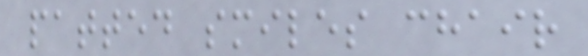patted smiles chair
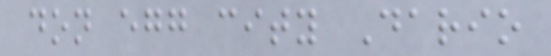don egg city Dario
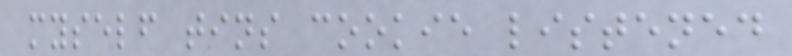myself tins cookie listened
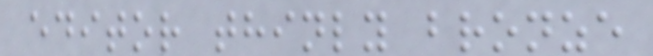editor thinly bronze
